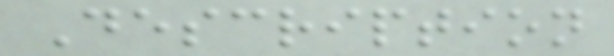Description
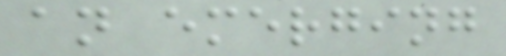an emerging
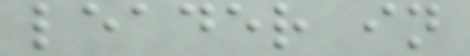leader in
